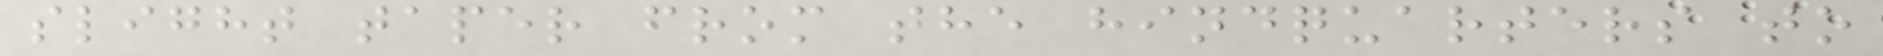slight taper from the hindquarters to
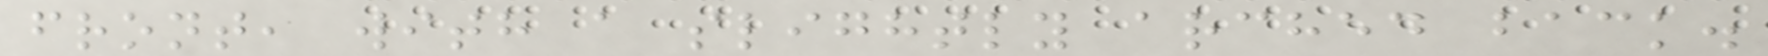front, with a slightly arched back.
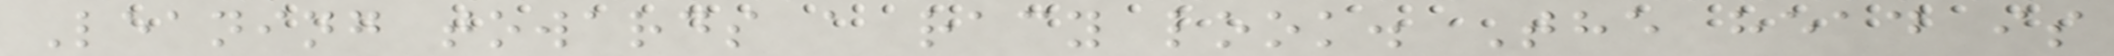Leaning towards a racy look. The head is
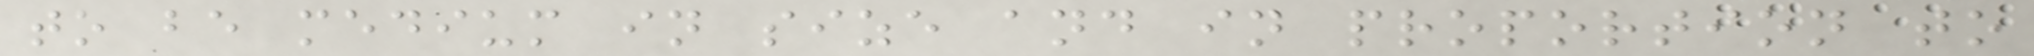to be medium in size and in proportion to
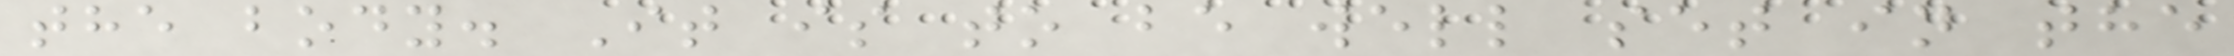the body. It is to be well set in the
